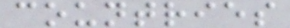countries
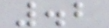.2
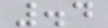.4
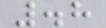.8
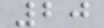20
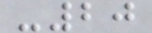-20
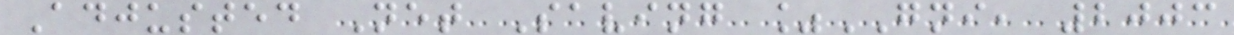Adjusted Net Saving %GNI, 2003
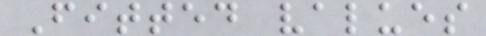Fitted values
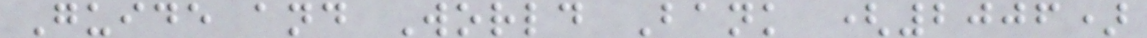Guide and World Bank (2006)
